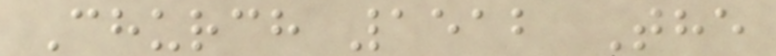Church 1512 The
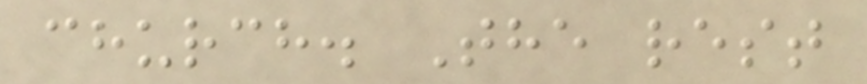church. The rest
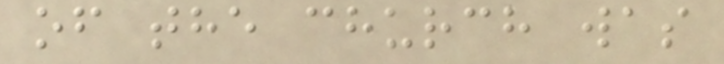of the church was
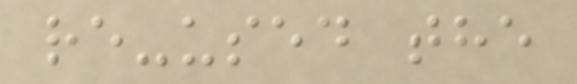re-used the
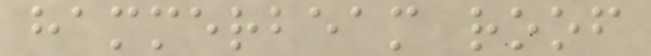hammerbeam roof
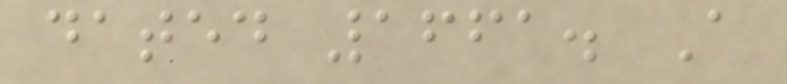dated 1661. A
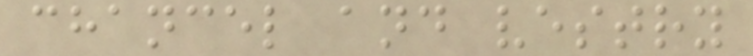chancel and vestry
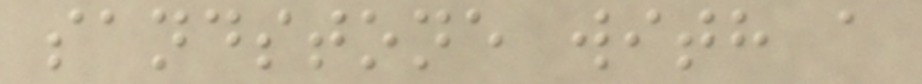sandstone with a
